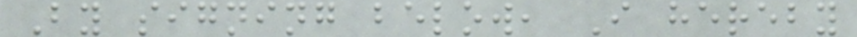By signing below, I hereby
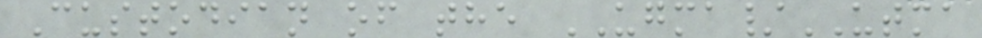Custodian of the UGMA/UTMA
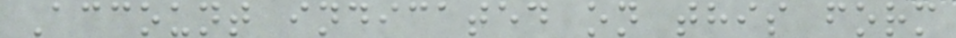Account indicated on this form
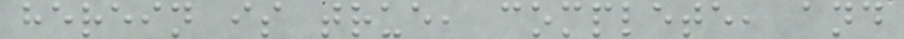herein is true, complete, and
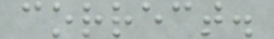correct.
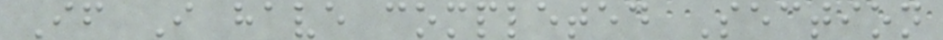If I have completed Section
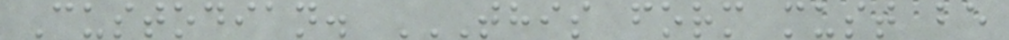Custodian. THIS FORM MUST BE
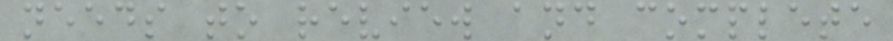needs to review and complete
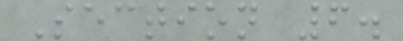Section 6.
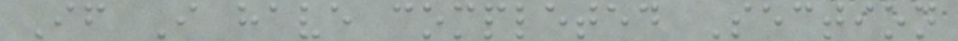If I have completed Section
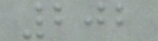202
